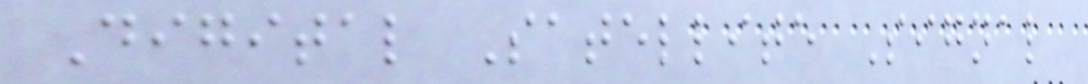Digital Satellite Signal
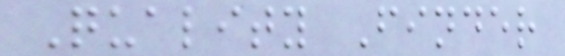Quality Finder
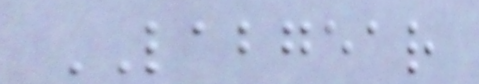LABGEAR
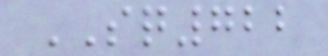SQ722
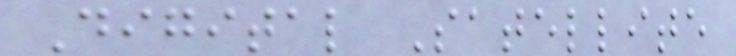Digital Satellite
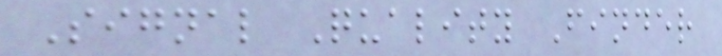Signal Quality Finder
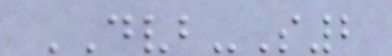DVB-S2
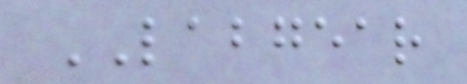LABGEAR
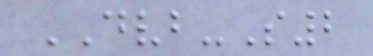DVB-S2
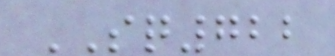SQ722
